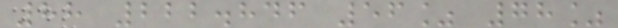88 222.846 56% 78%
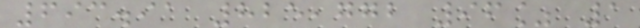693.91 825,772 96% 1
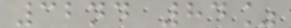32nd 84%
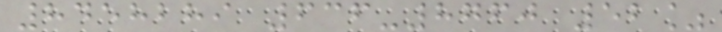8458289 636-8760 52%
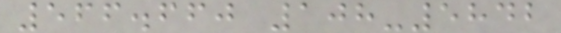566.660 108-5842
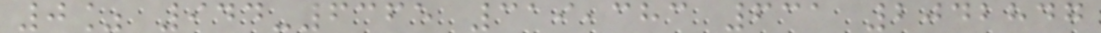0% 944-6365 319,383 631 2042847
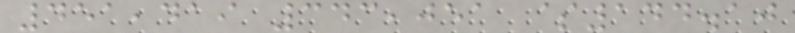451,419 343,051 $144.10
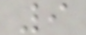9
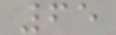65
